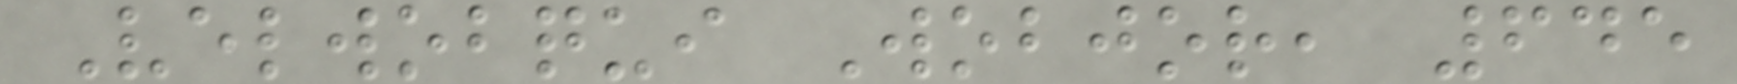Velwobqui Wobjor, 645
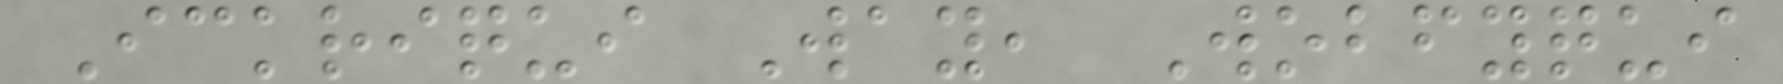Ickriqui Way, Wobfyqui
